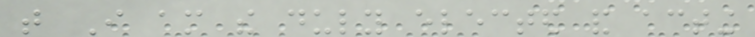that I am the duly elected and acting
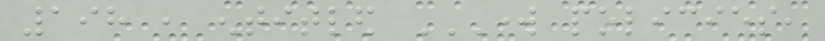198 , entitled WORK POLICIES,
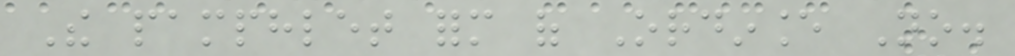The pamphlet form of Ordinance No.
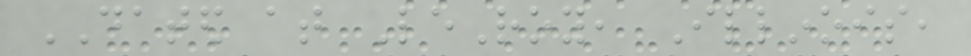DATED at LeRoy, Illinois,
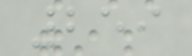259
